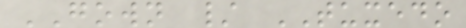GOWN / TUXEDO
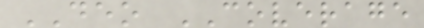DEO COVERAGE
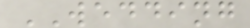WEDDING
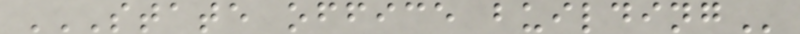STATE OFFICE BUILDING
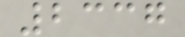2337
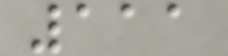111
